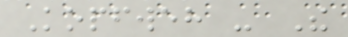Kopfweh - The
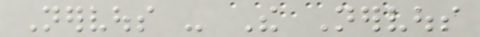Nervous - The Nervous
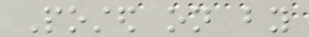Posted on by
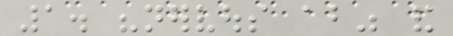1. "nervous about" and
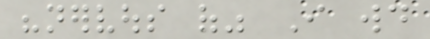"nervous of" I would
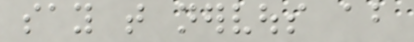say that nervous about
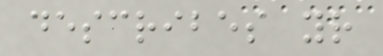describes your
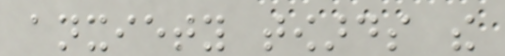anxiety towards the
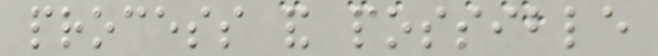process and possible
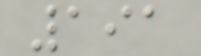191
